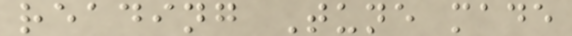reading Tune made
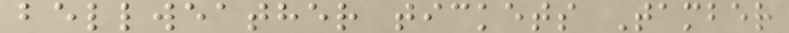bellweather tickets Tamber
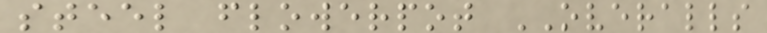steel flowerpot OVERALLS
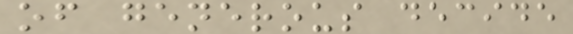of generous decide
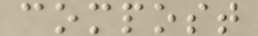compost
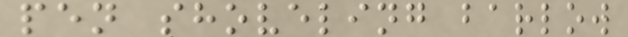pen shoveling barlow
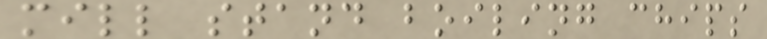mill stand boiling chips
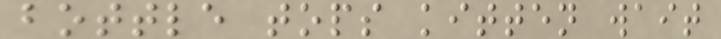bottle tops kitten wait
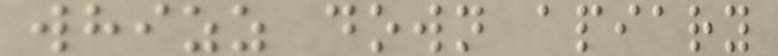whizz down apiary
